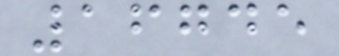16745
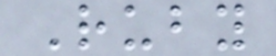Ruby
